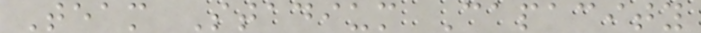Team Stadium Capacity
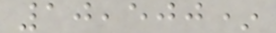10,500*
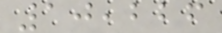10,226
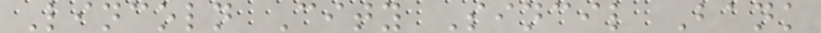Lincoln City Sincil Bank
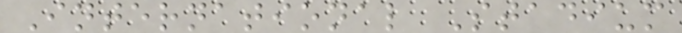International Stadium
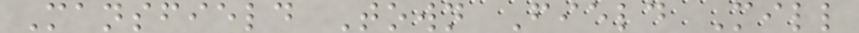Mansfield Town Field Mill
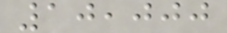10,000
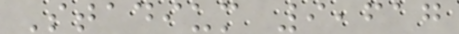Stadium 9,617
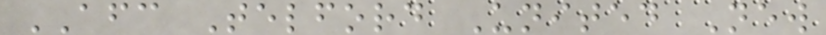AFC Telford United New
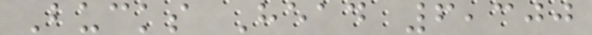Bucks Head 6,300
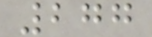277
